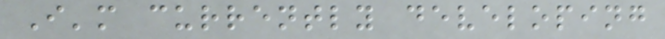I'm currently developing
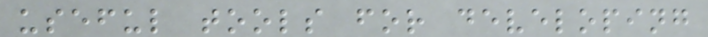useful tools for developing
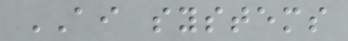AI systems
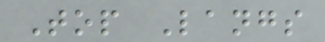Top Langs
